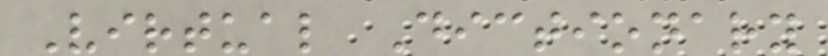Virtual Dictionary
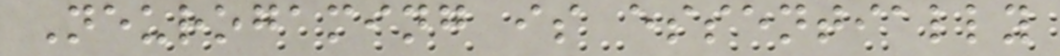Neurogaming is essentially
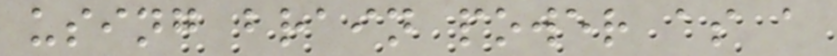using brain power as a
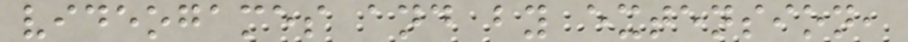videogames and by extension,
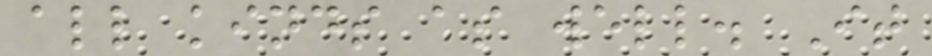all kinds as well. It
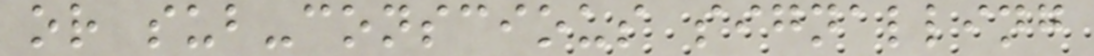or sub-conscious signalling
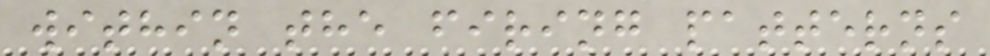within the firing patterns
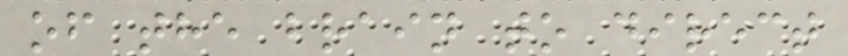of the brain to direct
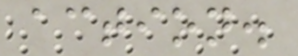action.
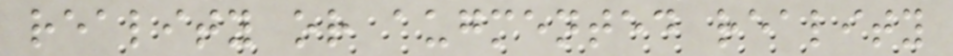reality or augmented reality
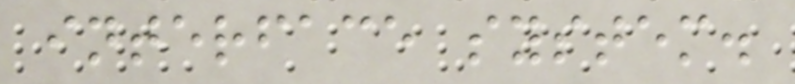interface system.
